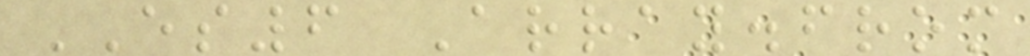ES6 Array.from
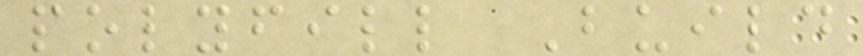polyfill Build
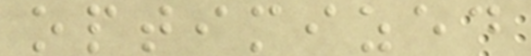optimized
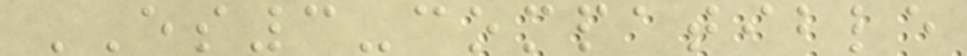ES3-compatible
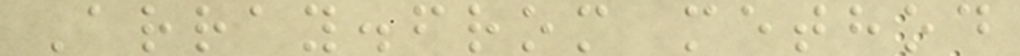Array.from method
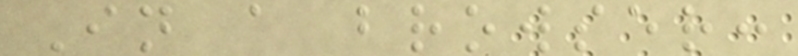In a browser:
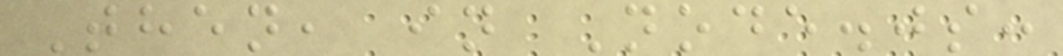Then, in Node.js:
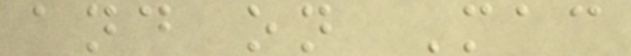and on Mac
